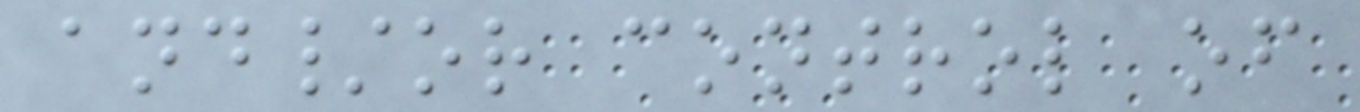and/or control of
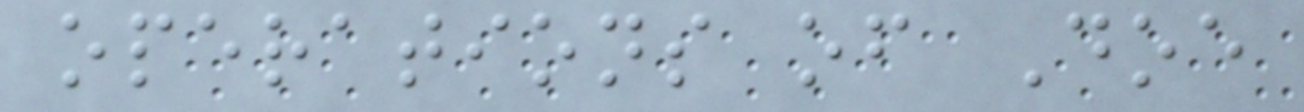operations of Doe
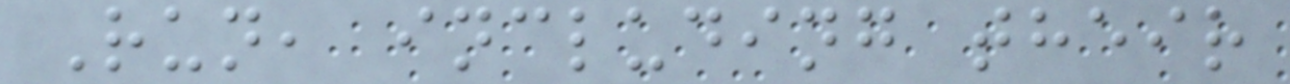Run, including their
